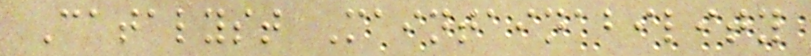Catalyst Maintainability
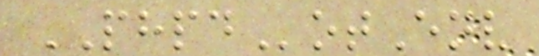PHPDotEnv
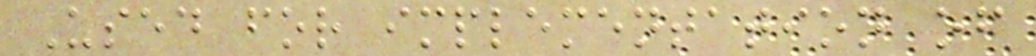Used for implementation of
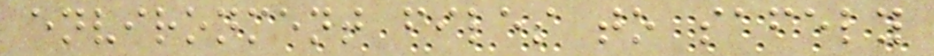environment files to safely
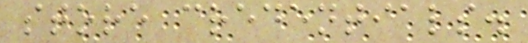store credentials.
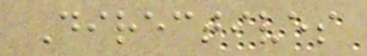Directives
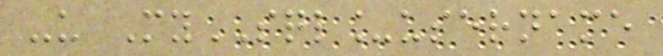-u MySQL_username
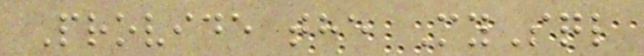Provide the MySql
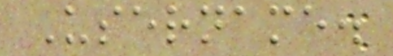Username.
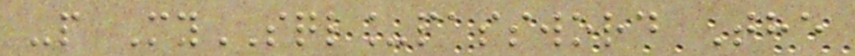-p MySQL_password The
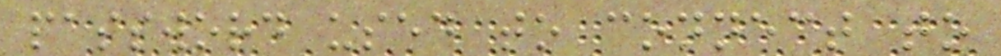password used to connect to
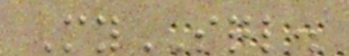MySQL.
